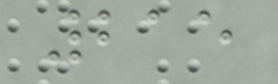215
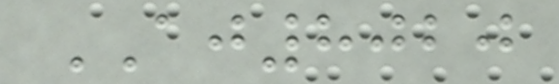AJ8020
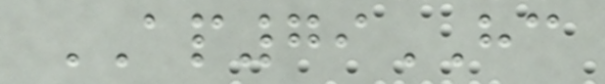AP79HC
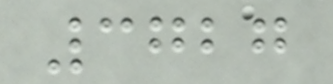3727
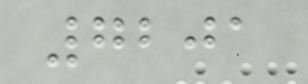7201
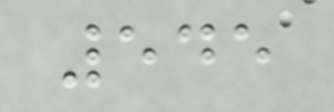545
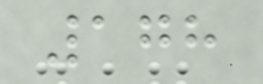178
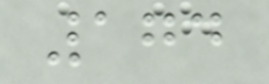174
